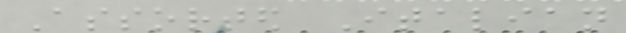Assorted Italian
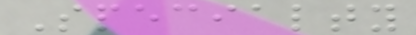Specialty
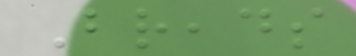Breads
